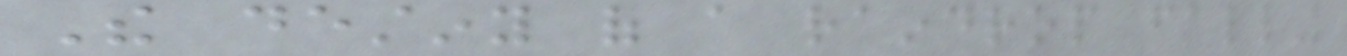The destiny of a raindrop falling
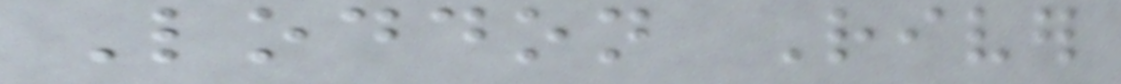Loddon River
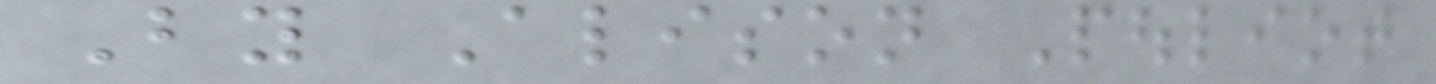By Alison Pouliot
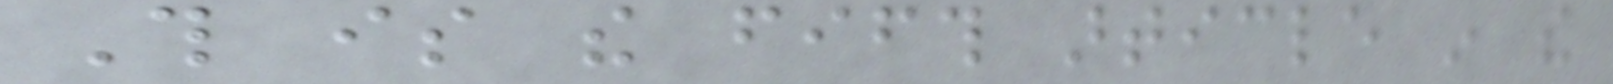This is the fifth article in the
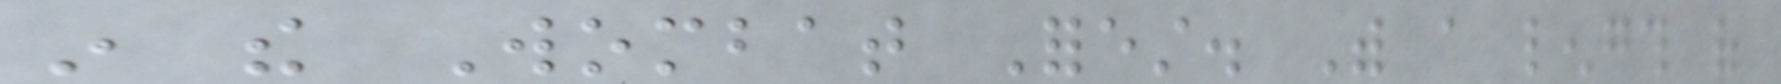in the Wombat Forest. With a length of
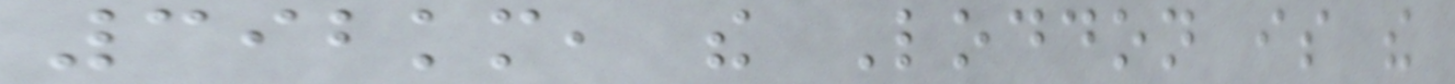392km, the Loddon is the
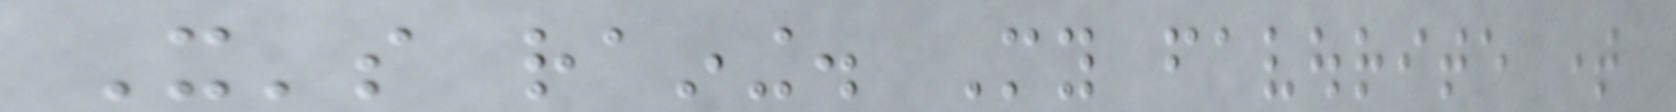It's raining. My favourite time
